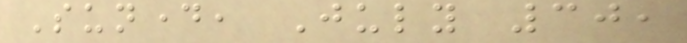Sunday, July 30,
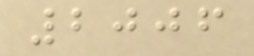2006
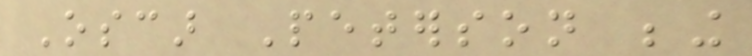Oscar Peterson being
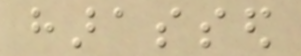harassed
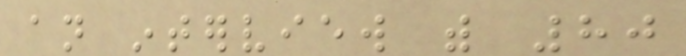an interview with 80
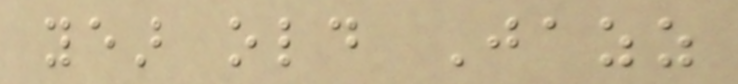year old Jazz
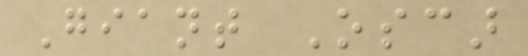Giant Oscar
